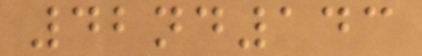42nd143
